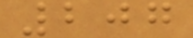207
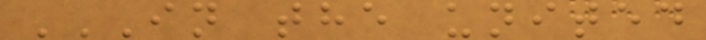IN THE UNITED
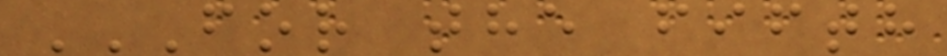FOR THE FIFTH
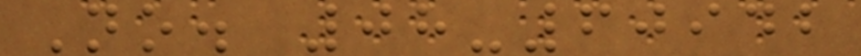No. 08-60942
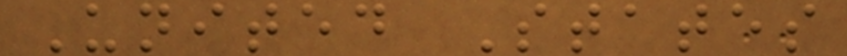United States
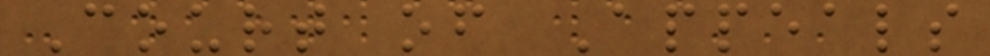Court of Appeals
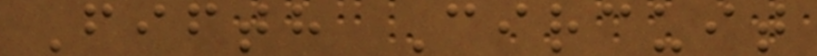Fifth Circuit
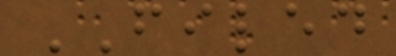FILED
